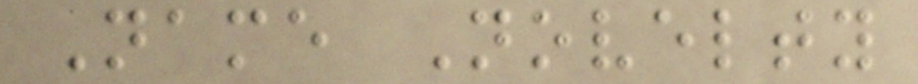Name Novelty
